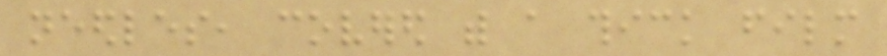needles, covered with a thick film
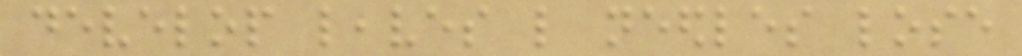develop leaves like needles lose
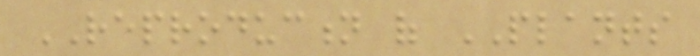REPRODUCTION of PLANTS
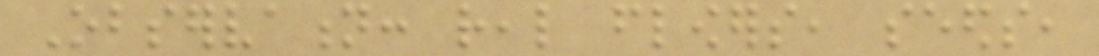Observation: real flowers, seeds,
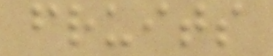fruits
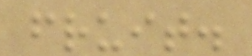fruit.
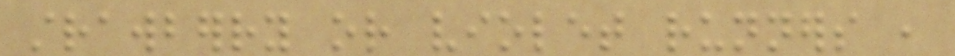strawberry or violet runners ,
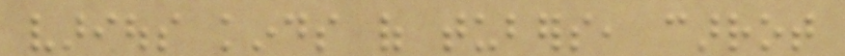various kinds of tubers, carrot
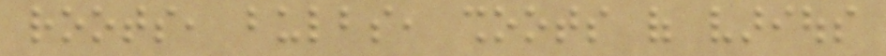roots, bulbs, shoots of various
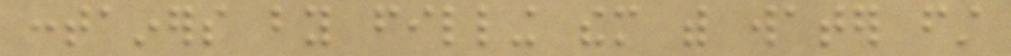containers by filling them with water first
